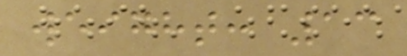weight: 13
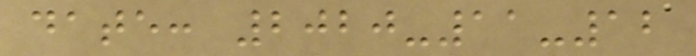date: 2020-11-12
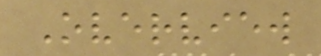Overview
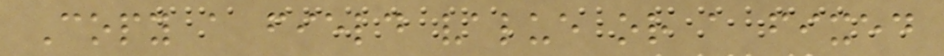Copy a field value or a fixed
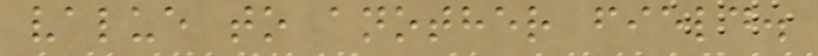value to another field.
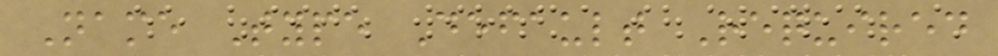Name Type Default Required
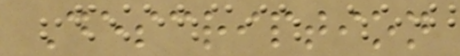Description
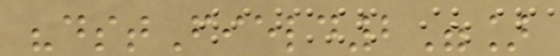"dstField2"]
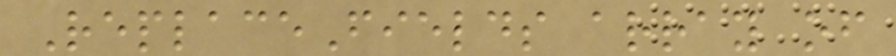ReplaceFields array of
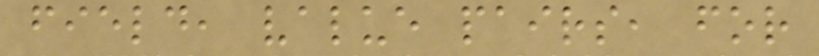field, value pairs, for
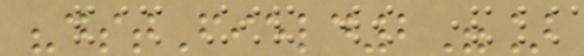"dstField2"]
